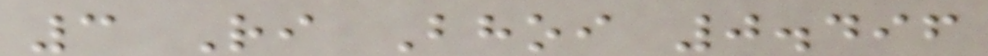3 Ri Bhoi 0.496
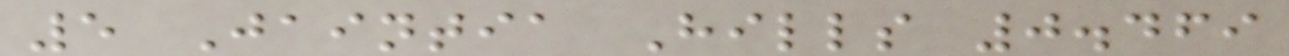5 Jaintia Hills 0.469
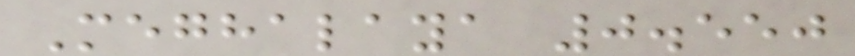Meghalaya 0.550
